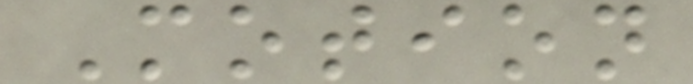Motion
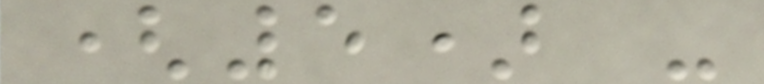(5) -
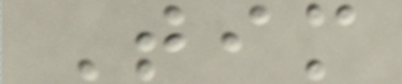Tim
